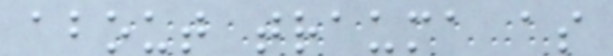about trauma as
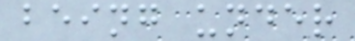being under
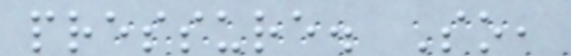pressure. So,
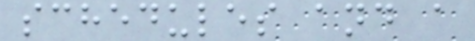schedules and a
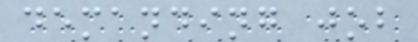demanding job
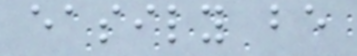easily be
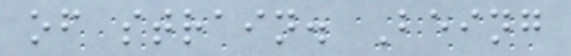of strain. Being
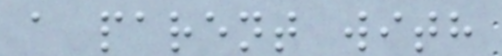a parent with
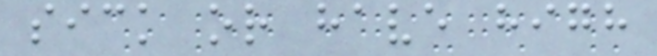sick or have high
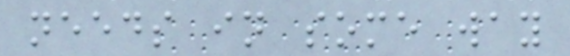needs in some way
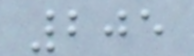205
